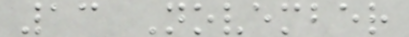13 November
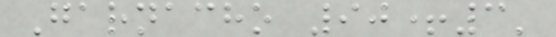Garnacho 90+3'
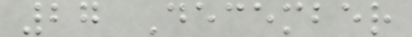27 December
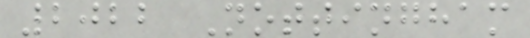2022 Nottingham
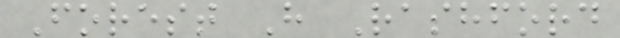Forest H Rashford
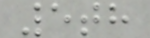5th
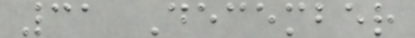31 December
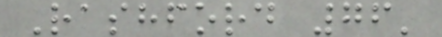Rashford 76'
